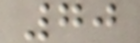70
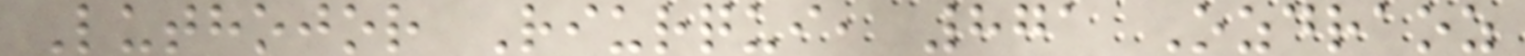Luthojor Riurqui, 871 Ozdraoz
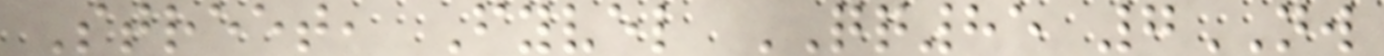Street, Fyvel QQ85 7NW
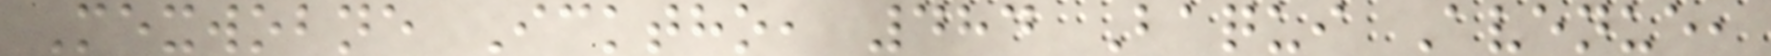Mexwobne Icktho, 484 Baqui Avenue,
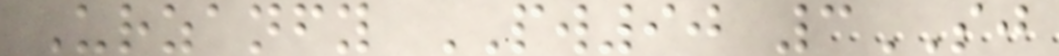Urzanfy PW90 3SJ
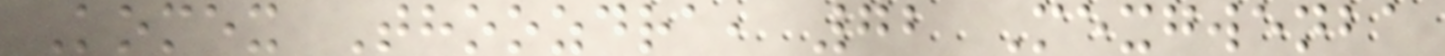Komex Thoozdra, 72 Mexgwenba
